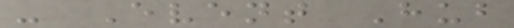- Event Hub
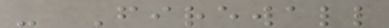- Firewall
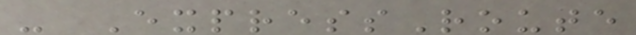- ExpressRoute
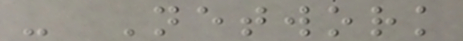- Network
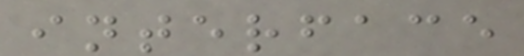interface
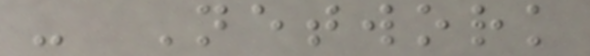- Network
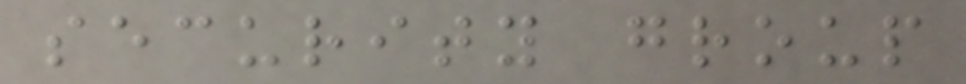security group
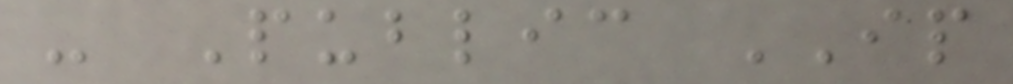- Public IP
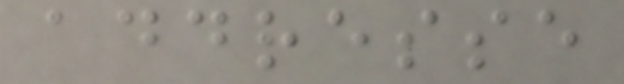addresse
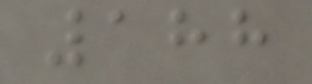188
